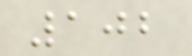102
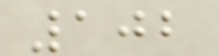102
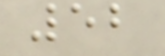52
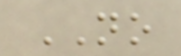NO
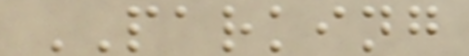PARKING
